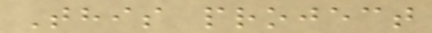This project
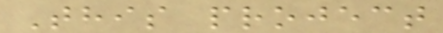This project
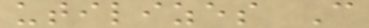utilizes C
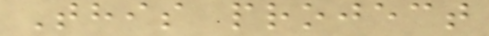This project
